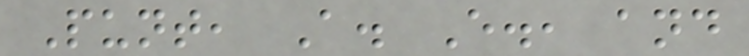Punt, A. E., and
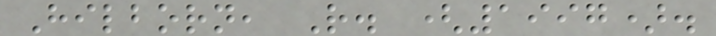Hilborn, R. (1997).
